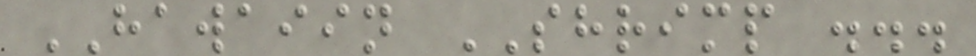HAWAIIN SHRIMP ...
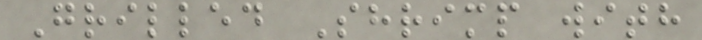Grilled Shrimp with
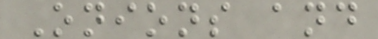Onions and
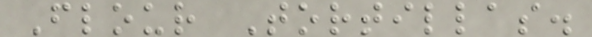Flour Tortillas.
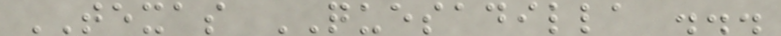TEXAS QUESADILLA ...
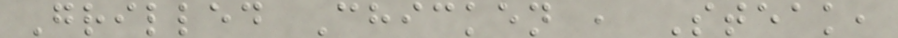Grilled Chicken , Steak,
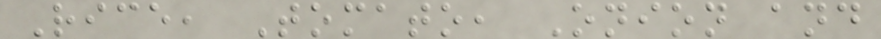Rice, Tomato, Onion and
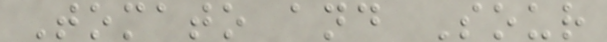Tomato and Sour
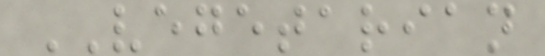VEGETARIAN
